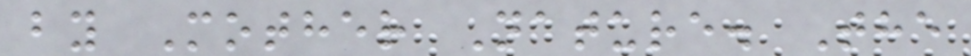by Mother Nature. The
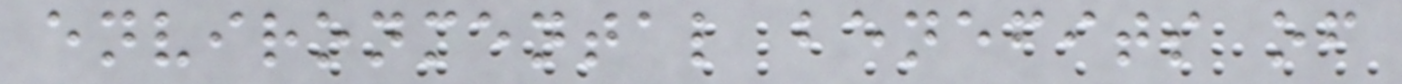environmental benefits of
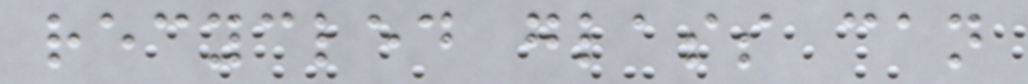recycled glass can
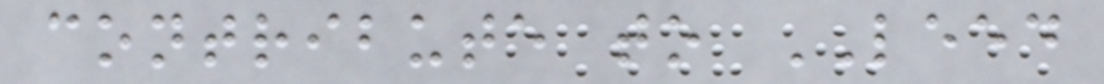contribute to LEED
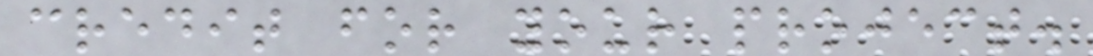credit for your project.
